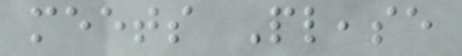meets Please
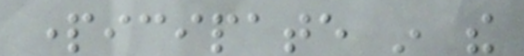participate in the
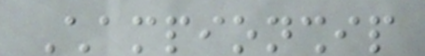Championship
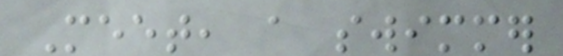Meet, a swimmer
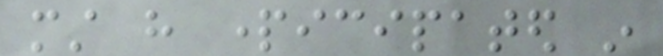must have participated in
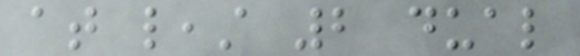at least 2 dual
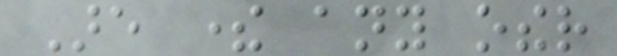Are there any other
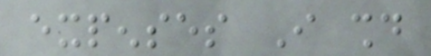expenses I should
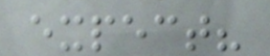expect?
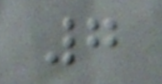7
